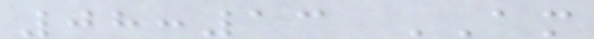08:13 AM
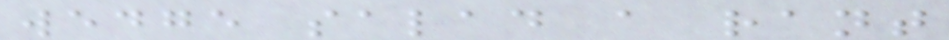wedge salad a rant
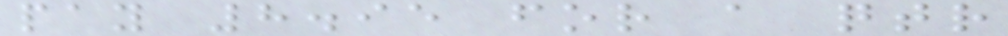pay 8.95 for a qtr
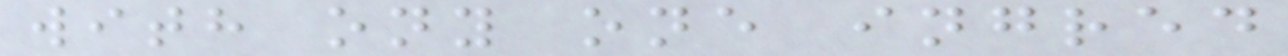with ony one ingred
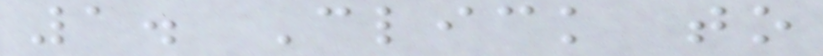1. Click to
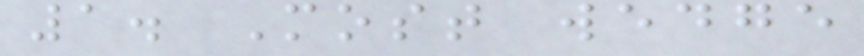1. Most wedge
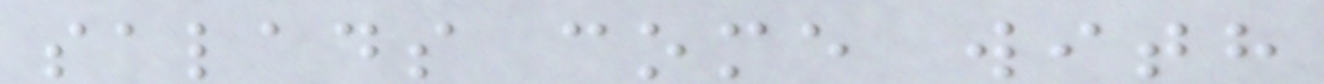salads come with
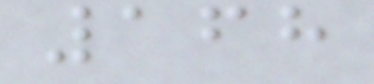168
